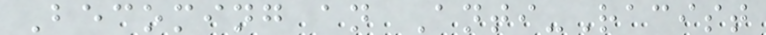Becoming an Anti-Racist
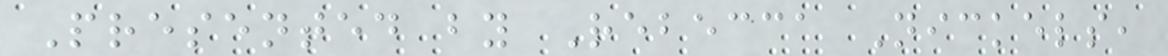Presented by Rebecca Nickels,
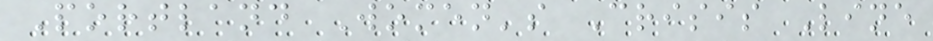Portland Women's Crisis Line
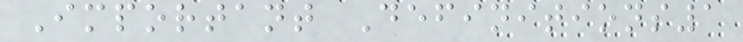Important Definitions1
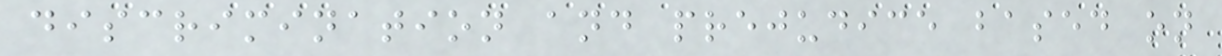discrimination and prejudice based on
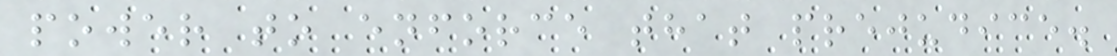power to enforce that prejudice.
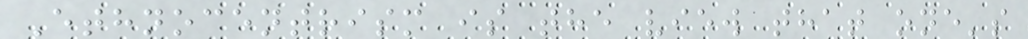Ethnocentrism is the view that one's
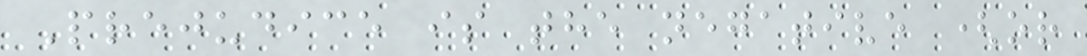Prejudice is the negative (or
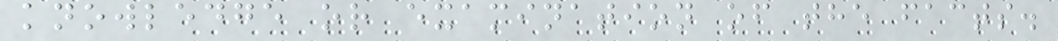knowledge or examination of the facts.
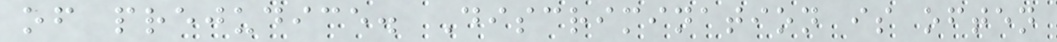of prejudice. Discrimination is often
